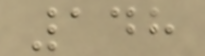148
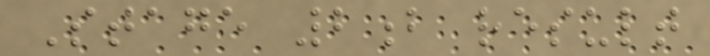Stage 2b result
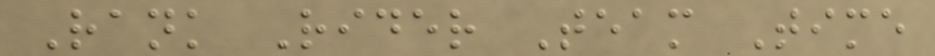Rank Rider Team Time
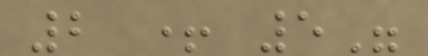2 + 5"
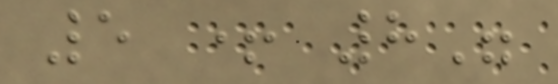5 + 8"
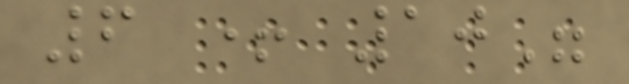6 + 10"
